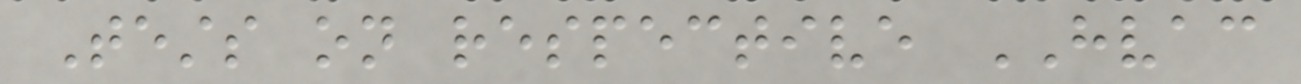Tests on respective HVAC
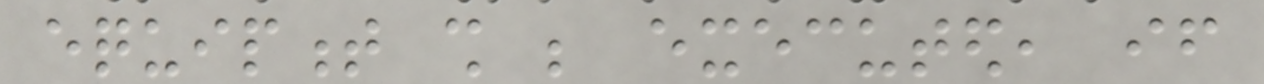equipment shall be executed, if
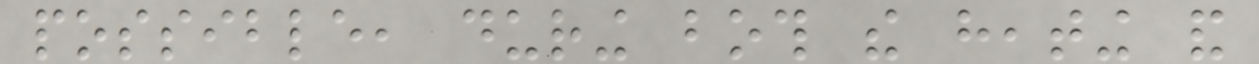possible, during both the heating and
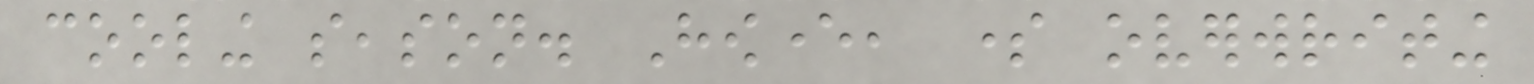cooling season. However, some overwriting
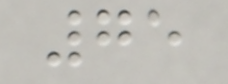75
